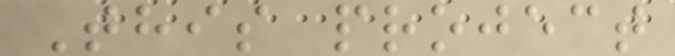This project
